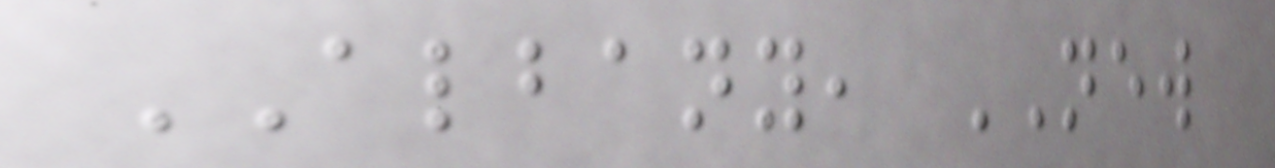ALBANY, NEW
